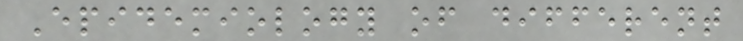Epidemiology of different
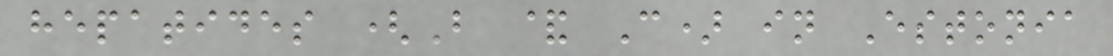hepatides (B & C) in Estonia
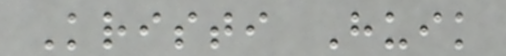Kristi Huik
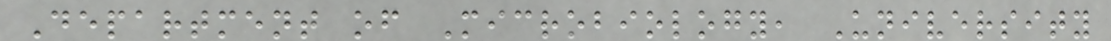Department of Microbiology, University
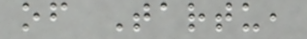of Tartu,
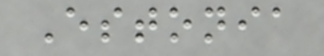Estonia
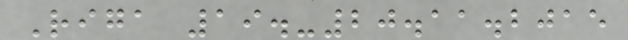Riga 19.-20.11.2015
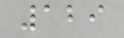129
